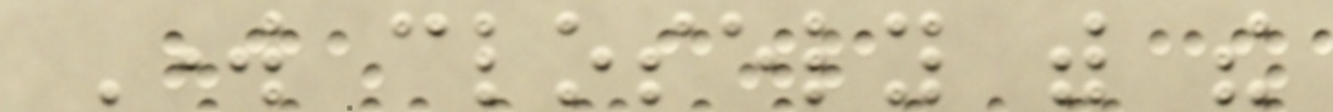Work closely with the
